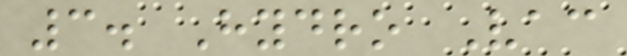3. Hydro Vac
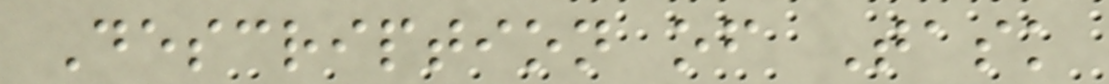Description of Task
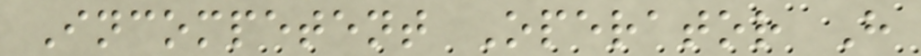Incompetent Operator H
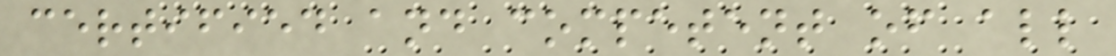certified and competent of all
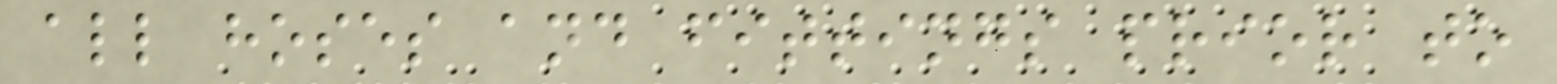all hoses and fittings prior to
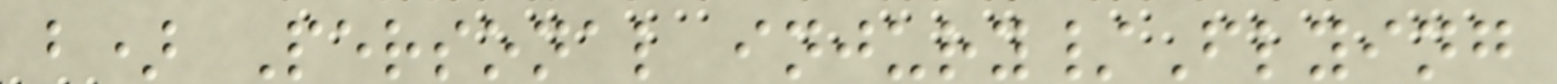b) Personal injury/Flying
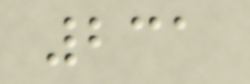231
